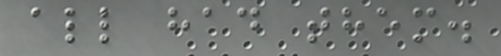all had them.
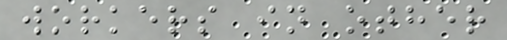workers in other
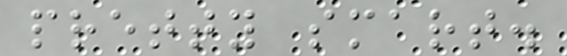pretty smart.
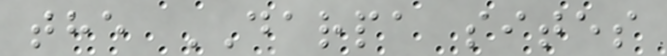the DARPA sites
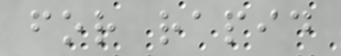for rapid
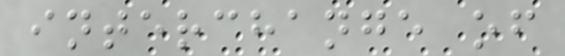interchange of
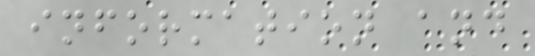information and
